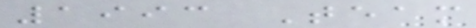1993 Team
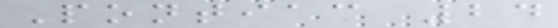Pontiac 24
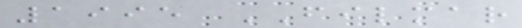1995 FILMAR
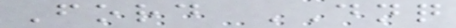Ford DNQ
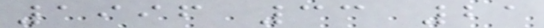1996 33 21
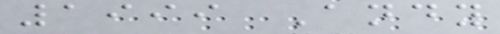1999 Andy
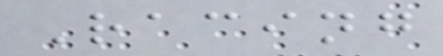Racing
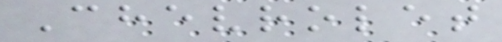Chevrolet
